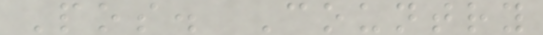Pos. Country
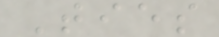Ties
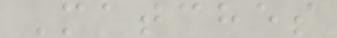Matches
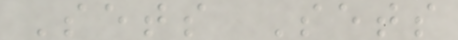Sets Sets
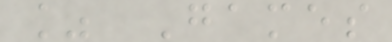% Games
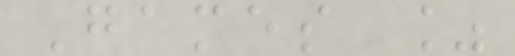Games %
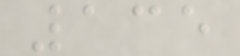135
